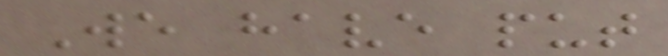We have put
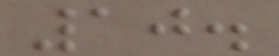10.
